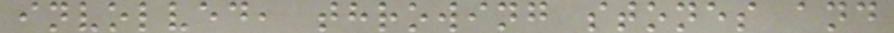involved, throwing stones and
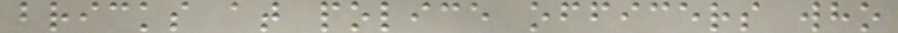bricks at police officers who
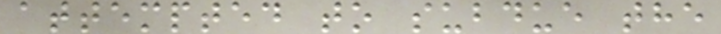attempted to subdue the
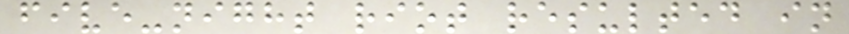five-night riot resulted in
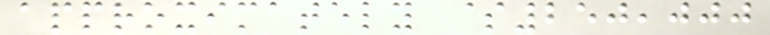approximately $250,000
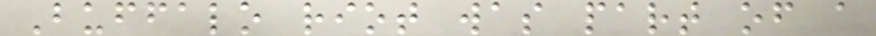Buffalo riot was part of a
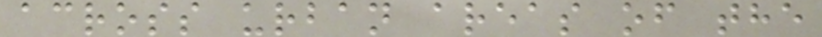across urban areas of the
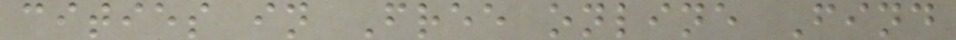cities in Free online Find
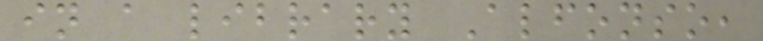in a library Alfonso,
